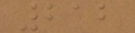212
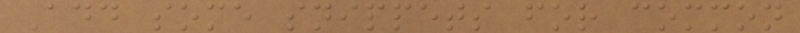Add some snippets for common
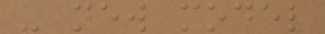- new model
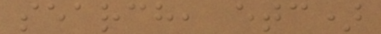search, etc)
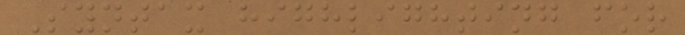Syntax highlighting for
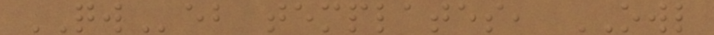QWeb templates, OWL
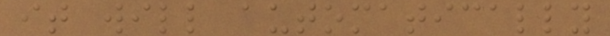it will automatically
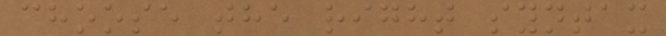choose the right syntax
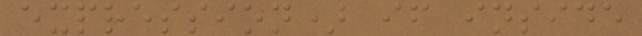expression) if inside
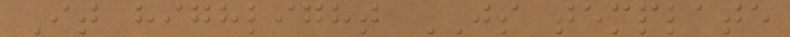It highlight JS template
